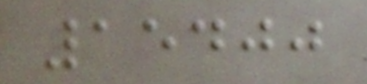15400
